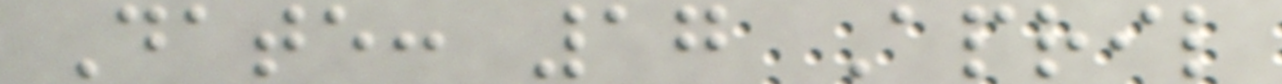Date: 17 April
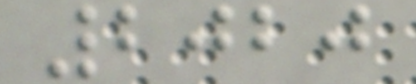2020
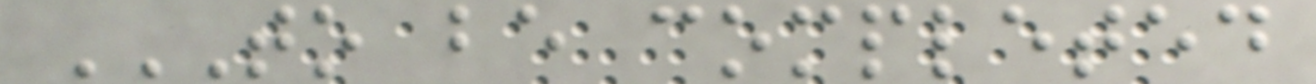TO BE COMPLETED
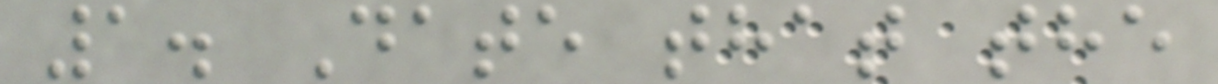1. Date that the
